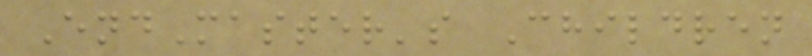EndMaster's Children
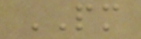PM
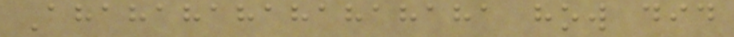Ahahahahahahahaha how did
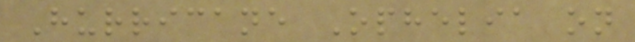Hurricane Ophelia on
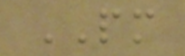PM
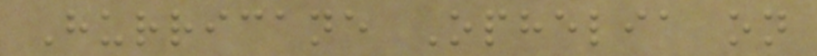Hurricane Ophelia on
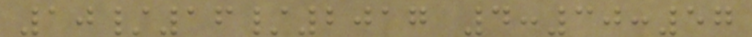10/16/2017 4:30:57
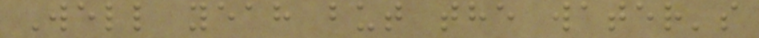Well yeah but the water's
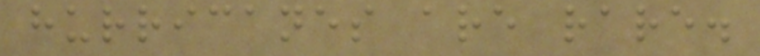hurricanes are rare.
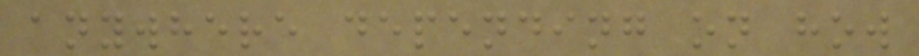anywhere depending on how
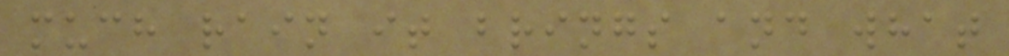much rain it brings and what
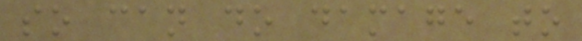so can do damage to
